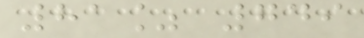81% 749
